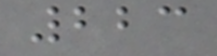223
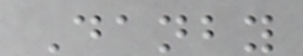Danby
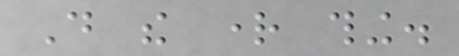Do the right thing.
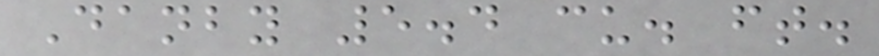Danby 5.4 cu. ft.
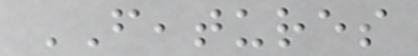FEATURES
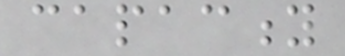capacity
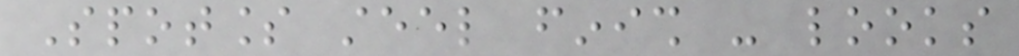Spotless steel finish - looks
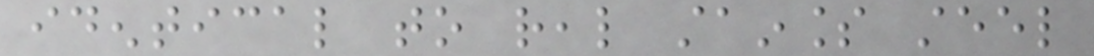identical to real stainless steel
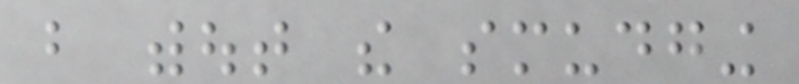but without the smudging
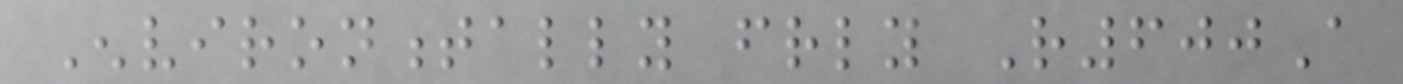Environmentally friendly R600A
